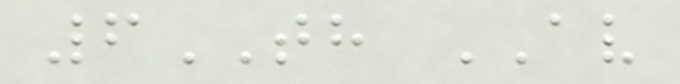6TH AV
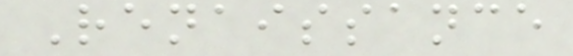Renaissance
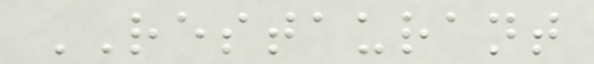RESTAURANT
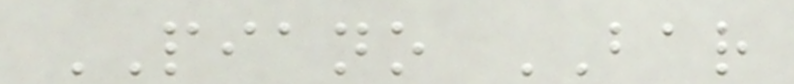PIANO BAR
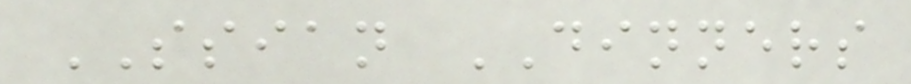SSIAN DINNERS
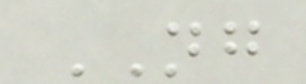NG
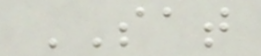SAT
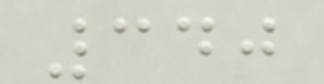340
